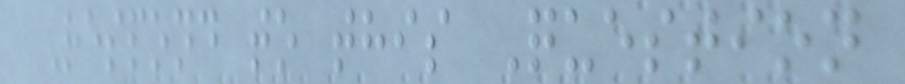Respond to this Question
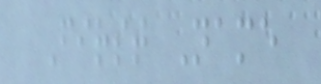First Name
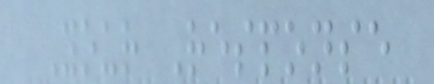Your Response
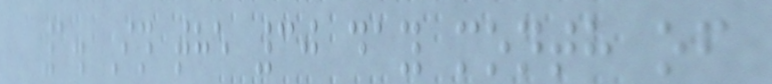1. In the 30 day month of
